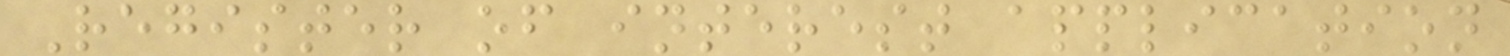Register of interest application
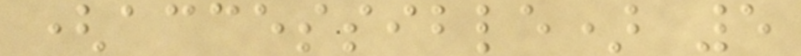(accessible) 5
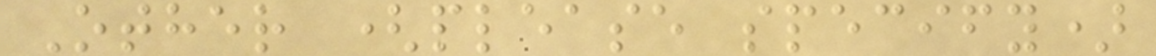Other (please specify)
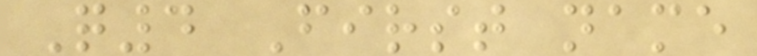Q4 First name
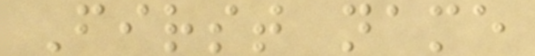First name
